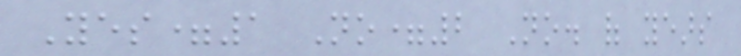Yes=1 No=2 No. of years
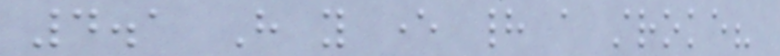4.1 Have you ever had a stroke?
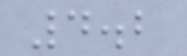4.2
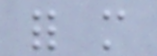for more
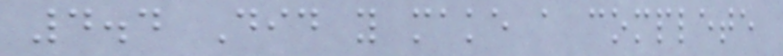4.4 Did you make a complete
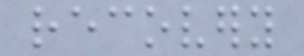recovery
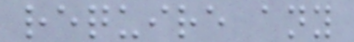require any
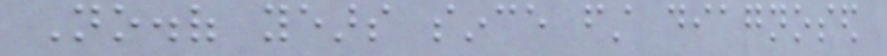No.of years since first diagnosed
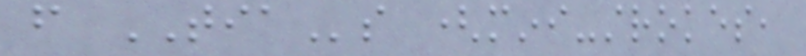from TIAs (mini-strokes,
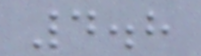4.8
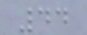44
